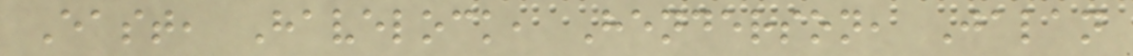East, Havelock, Henderson, Jalan
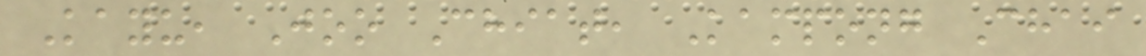Kayu, Joo Chiat, Kampong Chai
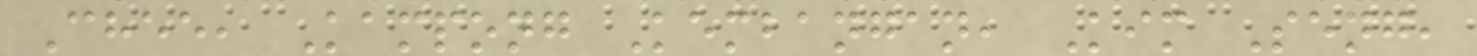Chee, Kampong Kembangan, Kim Seng,
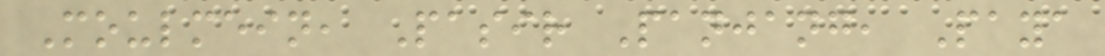Moulmein, Pasir Panjang, Paya
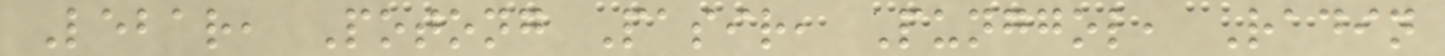Lebar, Potong Pasir, Punggol, Radin
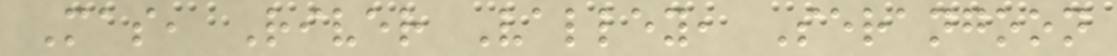Mas, River Valley, Serangoon
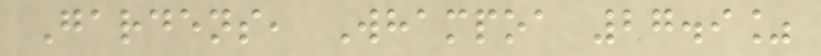Gardens, Whampoa 27.9%
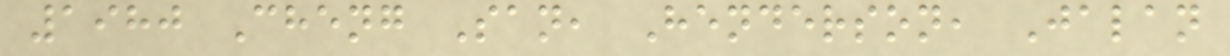1980 Cheng San, Henderson, Jalan
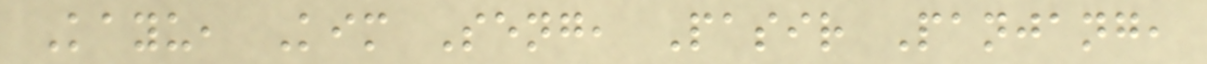Kayu, Kim Seng, Pasir Panjang,
